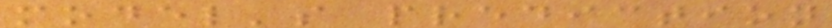model's prediction
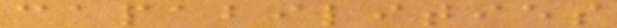capabilities
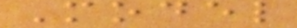Model
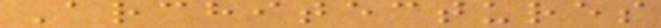Architectures
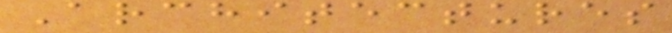Architectures
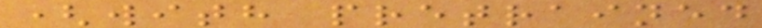(with pretrained
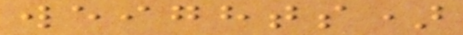weights)
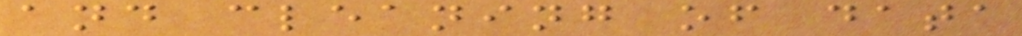and cleaning of data
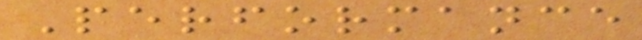Performance
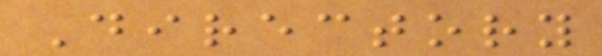Directory
